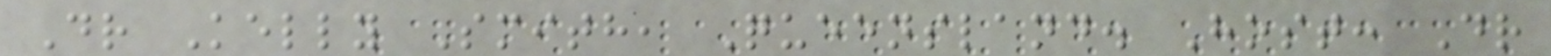Dr Kelly Smith, Queensland. Host: Dr
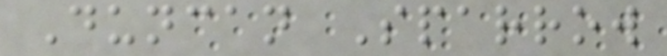Duncan Sparrow
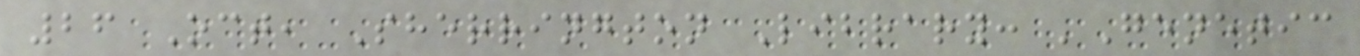26 Oct, Sherrington Library: 'Genetic
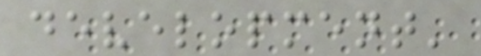development'
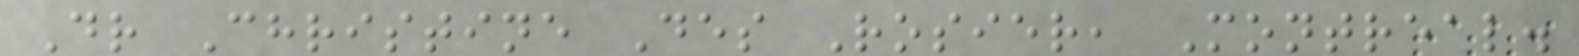Dr Christine Des Rosier, Montreal.
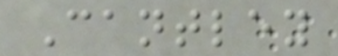Cantley
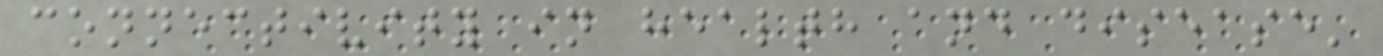connectivity in health and disease'
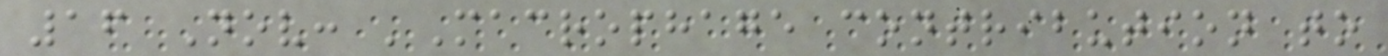16 Nov: 'Macrophage contribution to
